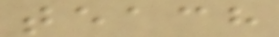teach
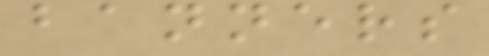banners
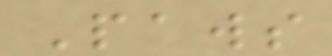Paws
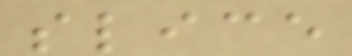slice
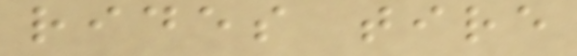rides tire
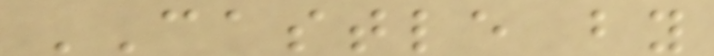CASTLE by
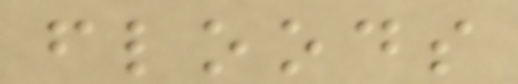floods
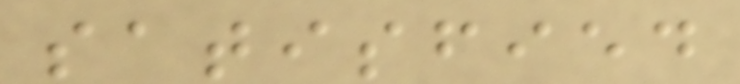satisfied
